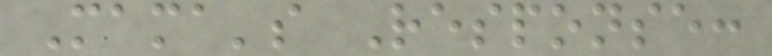Mama's Response:
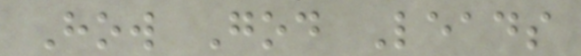How God Leads
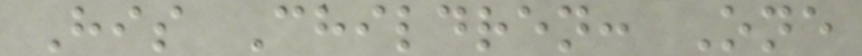His Children: One
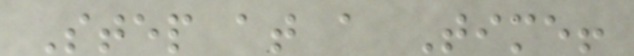Step at a Time!
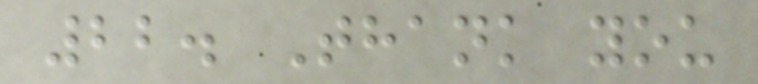22. Thank you
